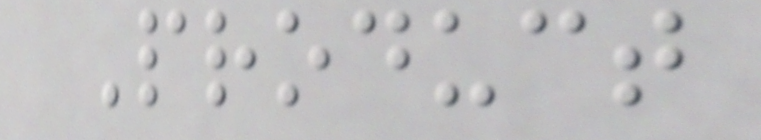Product
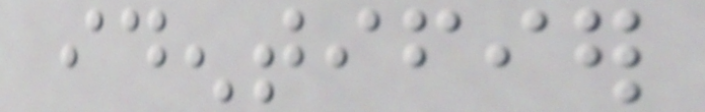identifier
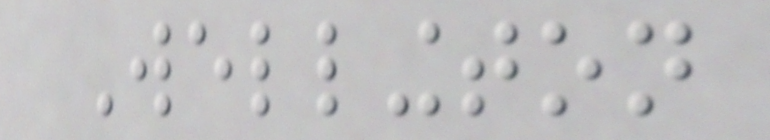Wellington
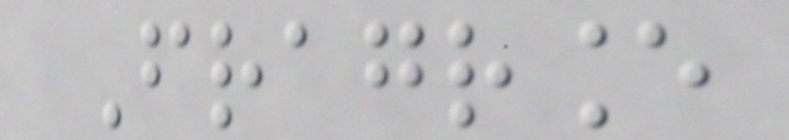Fragrance
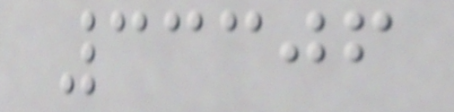33306
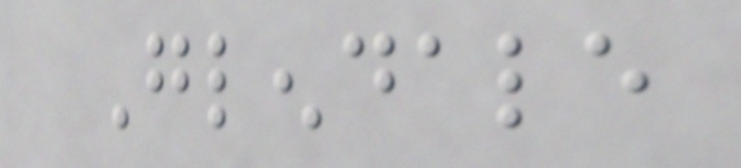Glendale
